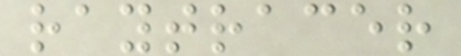raytracer
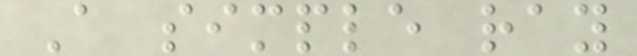A simple ray
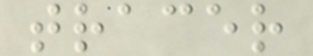tracer
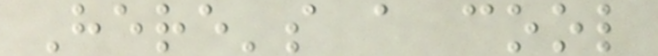Here's a cool
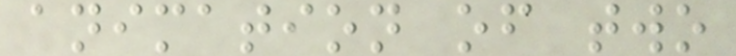animation of two
